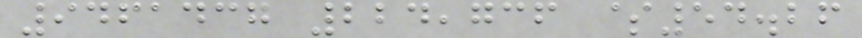9461437 224,736 $54.26
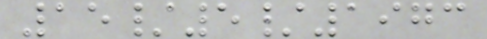15/5/1973
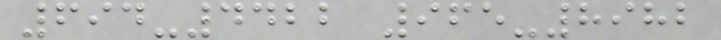694-4422 965-8982
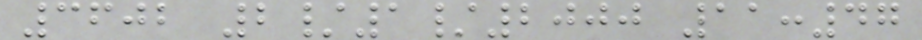3602 2/1/2000 11:47
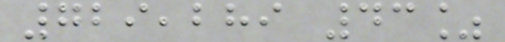729,289 43%
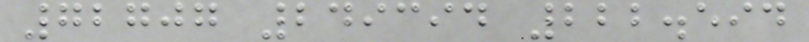72707 249394 222.594
